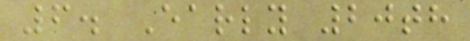6. Early 20th
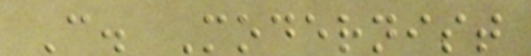C. Modernist
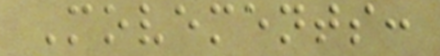Movements:
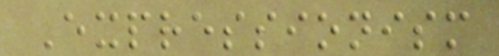Expressionism
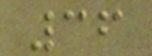36
